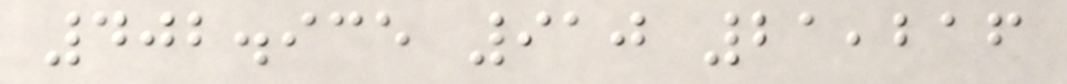402.935 910 21,216
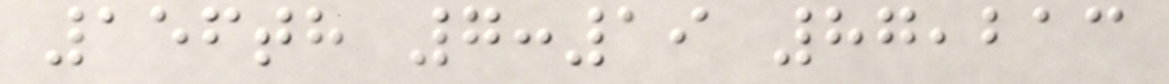156th 7:19 87,213
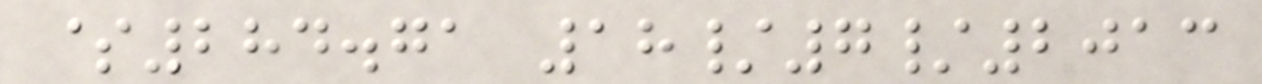$284.71 18/7/2013
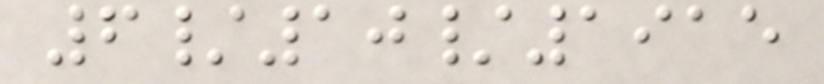6/10/1915
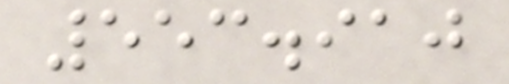553.910
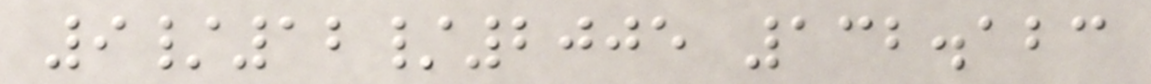9/12/2005 132.123
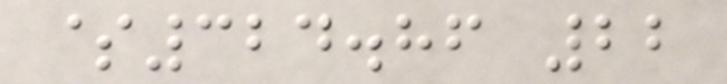$324.86 22
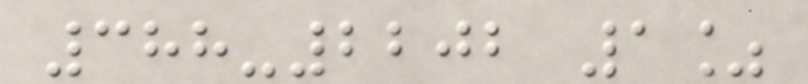388-2202 1%
